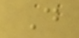D
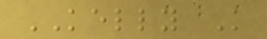KELLY K
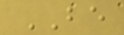BE
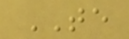TE
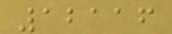12116
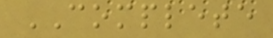COMPLETE
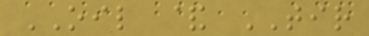OIL & TIR
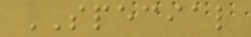SPECIAL
